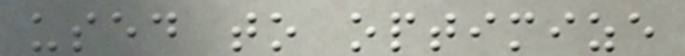used to optimize
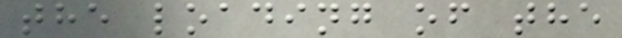the loading of the
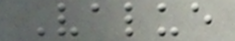Value
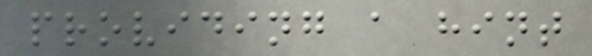providing a hint
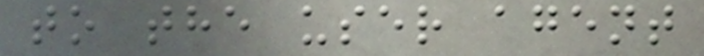to the user agent
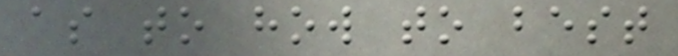as to how to best
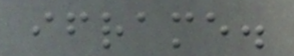iframe.
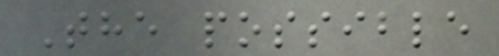The possible
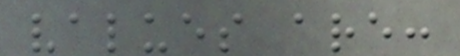values are:
